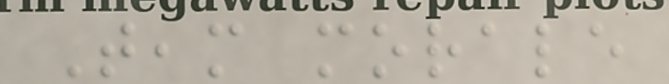Team morale
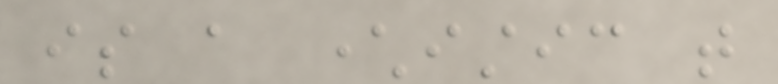is a characteristic that
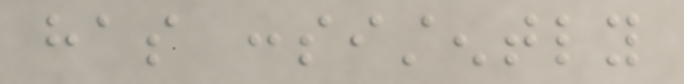has consistently
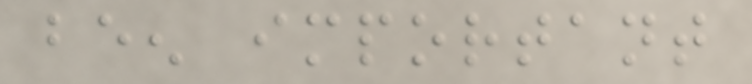been important
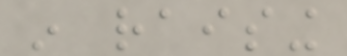in raising
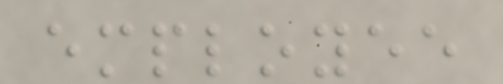employee
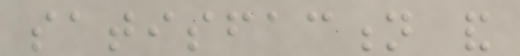satisfaction and
